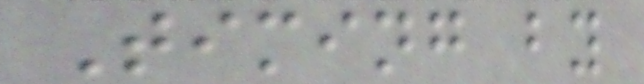Timing by
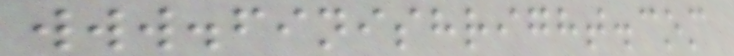www.finishright.com
